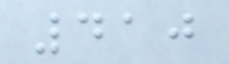410
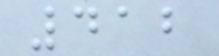412
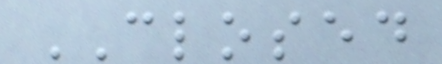CLOSED
